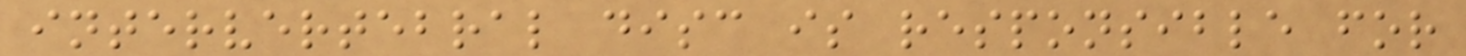intervertebral disc is responsible for
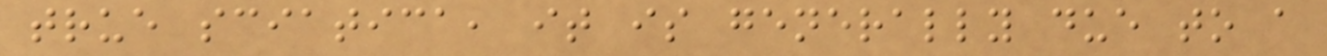true sciatica, it is generally due to a
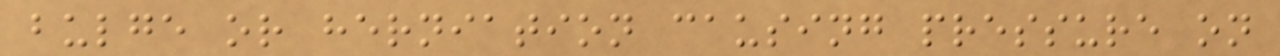bulge or herniation causing pressure on
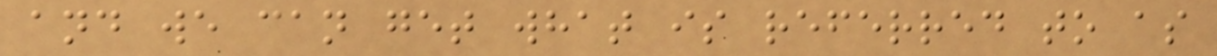and we can get what is referred to as
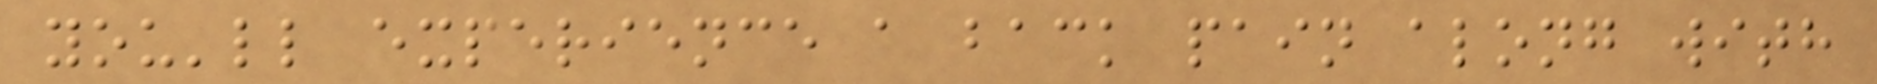you'll experience a back pain along with
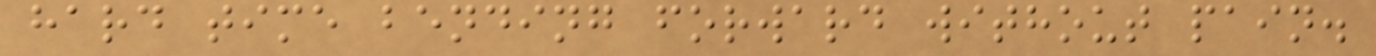hard time bending forward without pain.
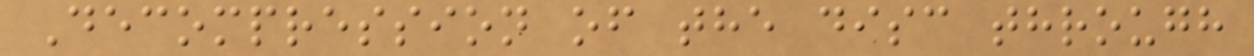Decompression of the disc through
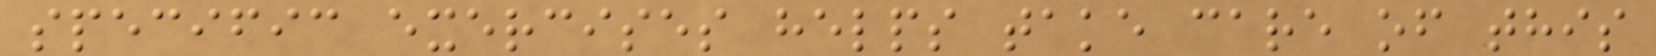specific exercises helps take care of this
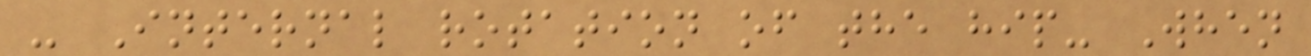- Internal rotation of the hip- When
